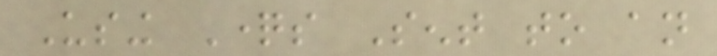Using Questions Sent to an
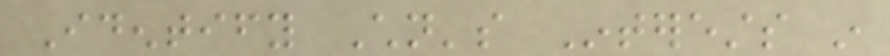Identify Children's Interests in
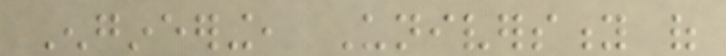Engineering, University of
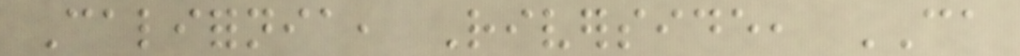California, Riverside, CA
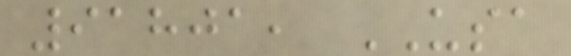91801, USA
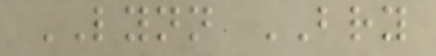LYNN BRY
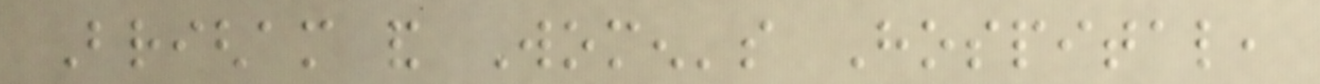Brigham and Women's Hospital,
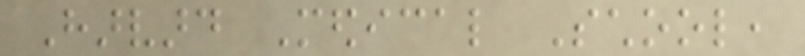Harvard Medical School,
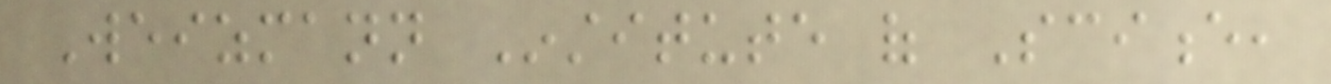Weizmann Institute of Science,
